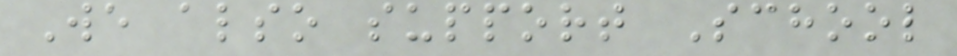We also support School
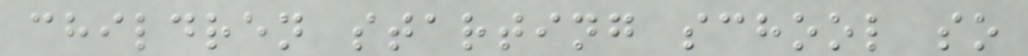children starting school so
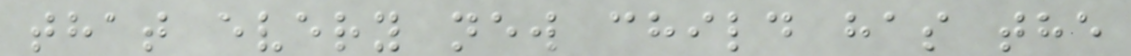that every new child has the
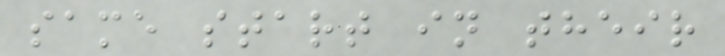same start in their
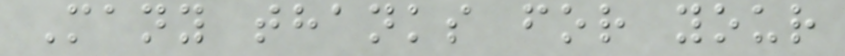Many thanks for your
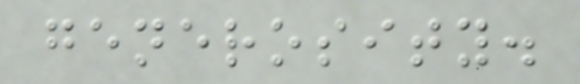generosity.
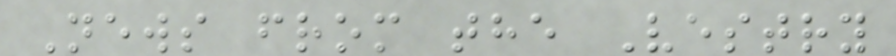News from the Vestry
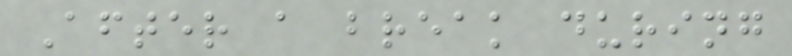After a break during
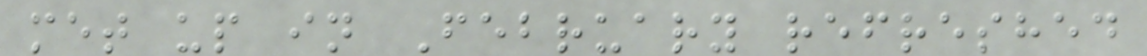met up in February refreshed
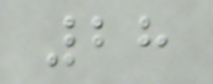28
